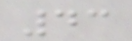43
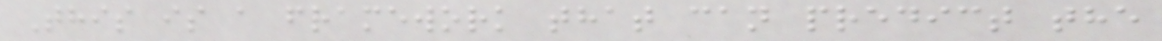This is a framework that can predict the
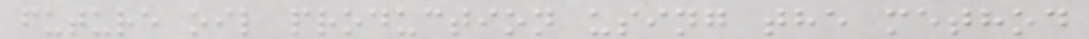future oil production using the method
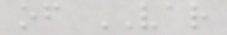of VAR
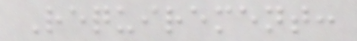Requirement:
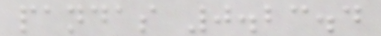pandas 0.23.4
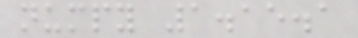numpy 1.15.1
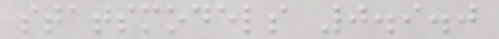statsmodels 0.9.0
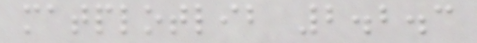matplotlib 2.2.3
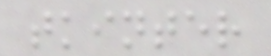tkinter
